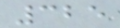325
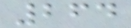264
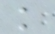k
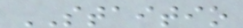STAITIO
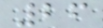26
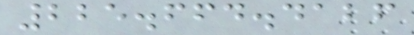225.664.4126
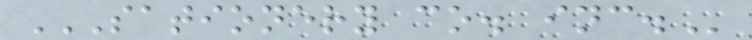SATIONERY CO. INC.
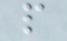p
